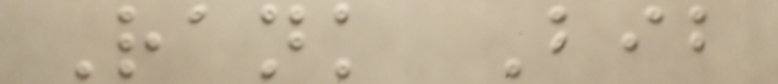Rank Bib
